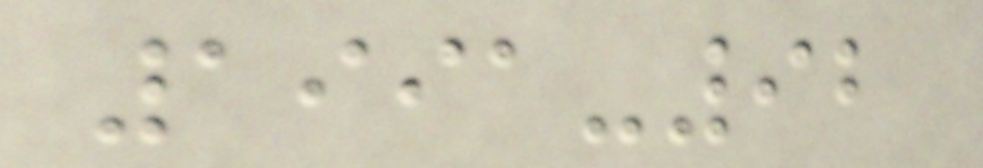1991-92
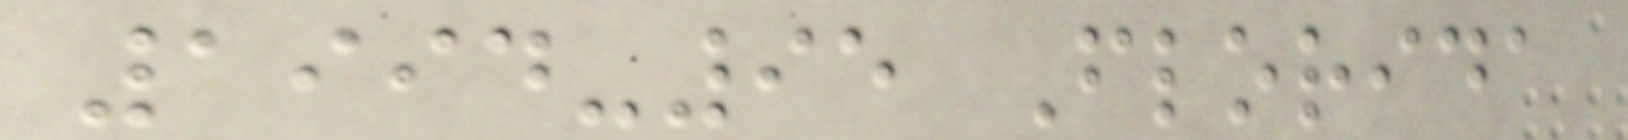1994-95 Florida
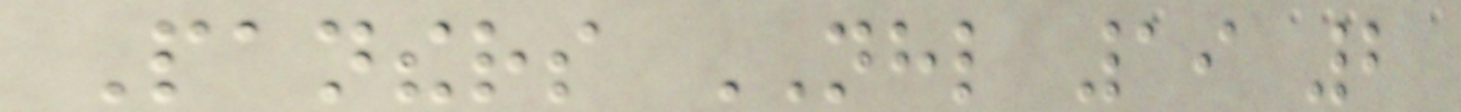Panthers NHL 19 2
